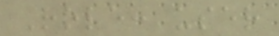Role: user
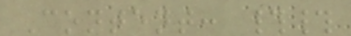Content: ##
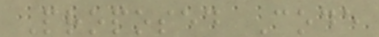Proposed Code
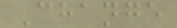Change
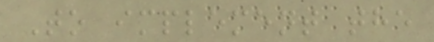To implement the
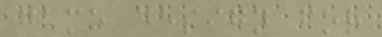game design for
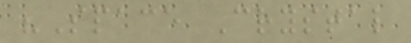"Space Crystal
